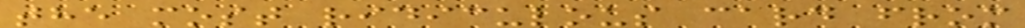the most ridiculous card from
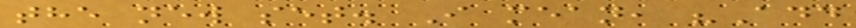the new set. I mean, "Add
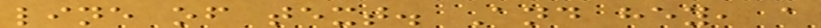line of text. And hey, a
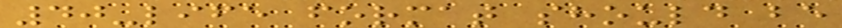40-life format should be
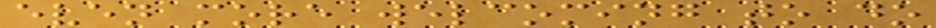even more welcoming to do
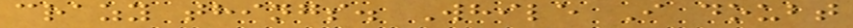crazy things. While I doubt
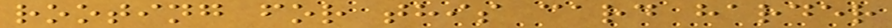rooting for this card harder
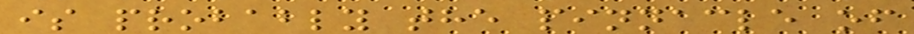is probably the pinnacle of
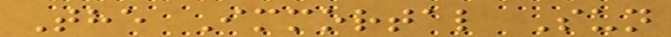The Immortal Sun
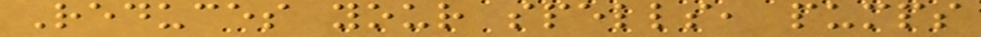Reduces your spells, pumps
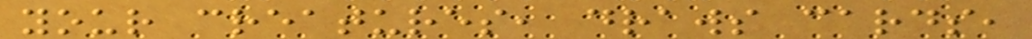your creatures, draws cards,
